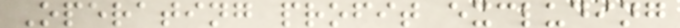Operating profit excluding
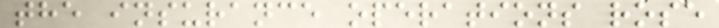the insurance operations rose
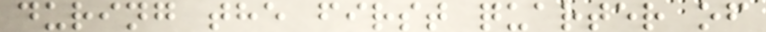during the first quarter of
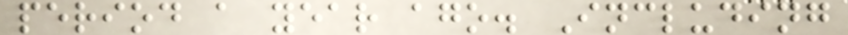period a year ago. Including
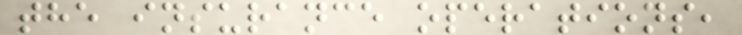the insurance operations,
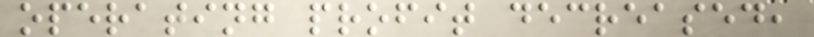operating profit decreased,
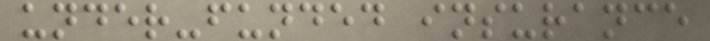under-funded insurance
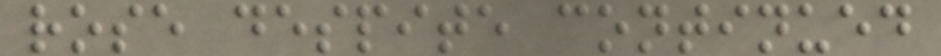rose despite continued
